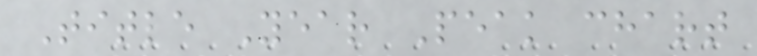Title Year Peak chart
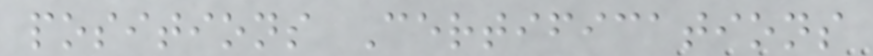positions Certifications
